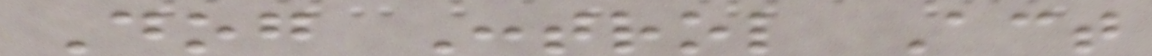Dog Control Act
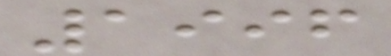1996
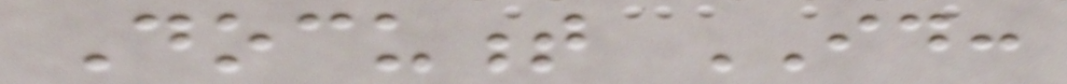Document ID:
